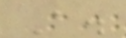A.
